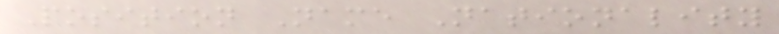Position Name Nationality
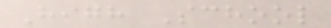High School
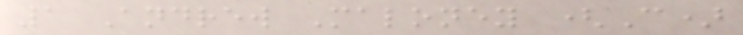1 Andrew Maloney (C)
